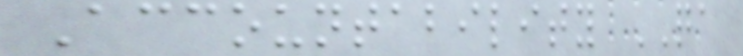Accountability QA
